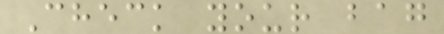Check your bag
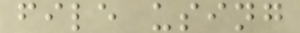file using
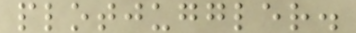plotjuggler.
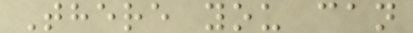There you can
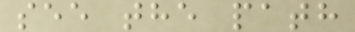see the path
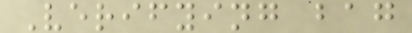Verifying bag
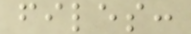files:
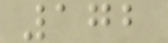172
